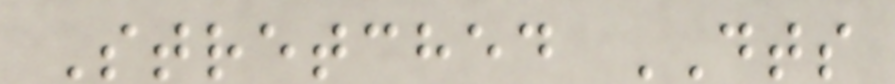Stretched DTS
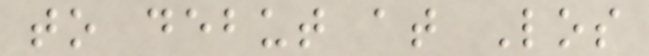to debut at Los
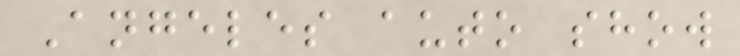Angeles auto show
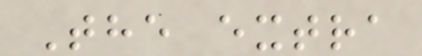The extra
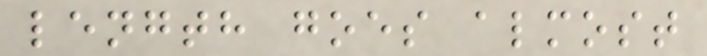length goes almost
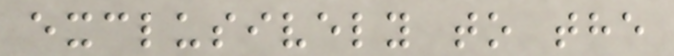exclusively to the
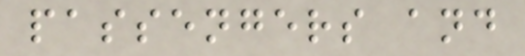passengers and
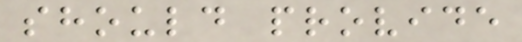should provide
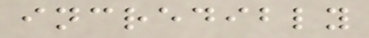incredibly
